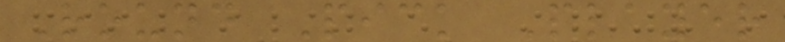Round Pick Player
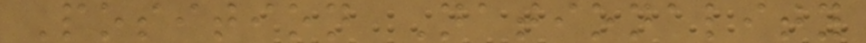Position Nationality
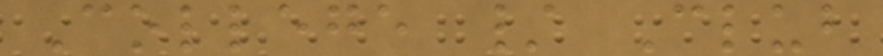College / Club
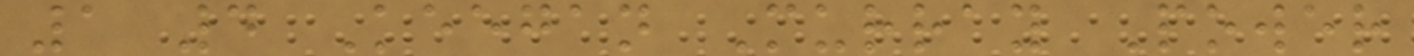1 4 Keegan Murray Power
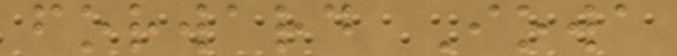forward Iowa
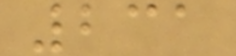231
